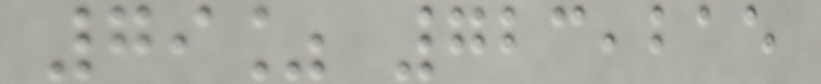79% 723,215
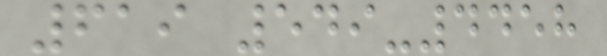619 549-4458
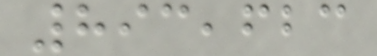893,623
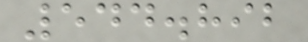544.892
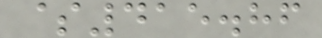$415.86
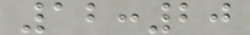12:20
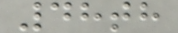48th
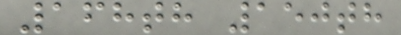168th 150th
